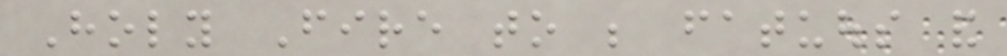Holy Fire to be fatuous and
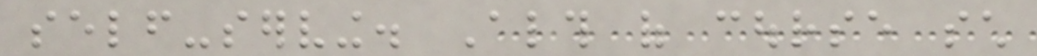self-serving. Although of course such
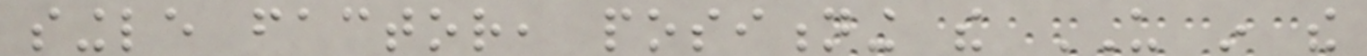single factor, positioning the US in the
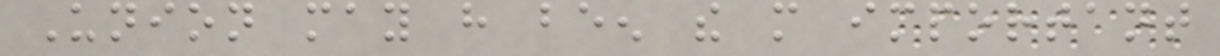Union may have been the more important
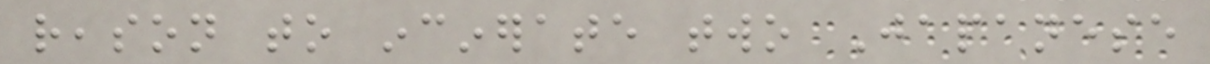reason to incinerate two Japanese
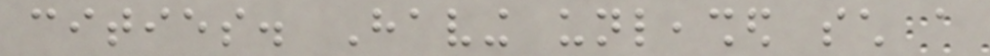cities. Having unleashed such a
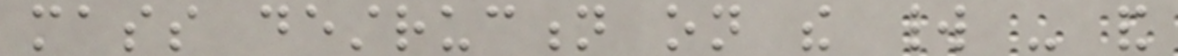mass destruction on the world - and
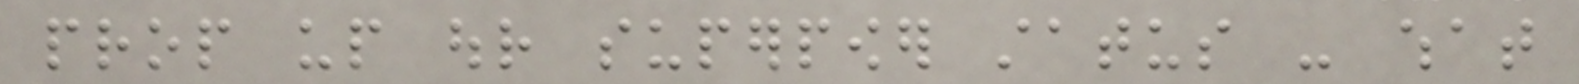prop up our superpower status - what
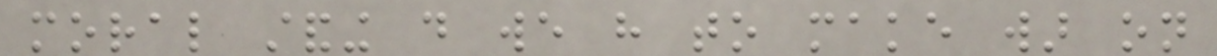moral standing do we have to make war on
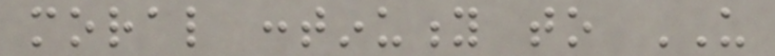moral continuity to US
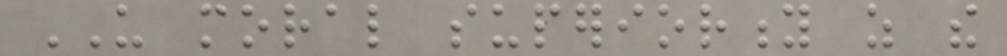US moral superiority as the
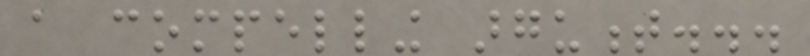a compelling argument...
